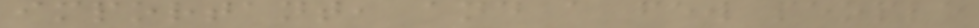important, and a few people
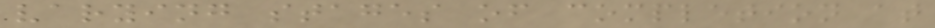varying stages of completion at
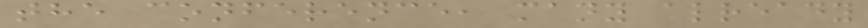the conference, many already
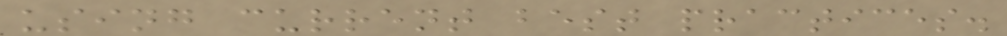using current best practices.
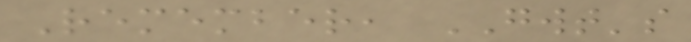Remember, GWT's
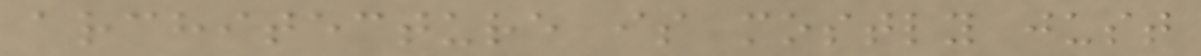architecture is mostly just
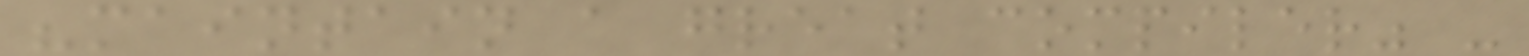"maintain a great compiler" -
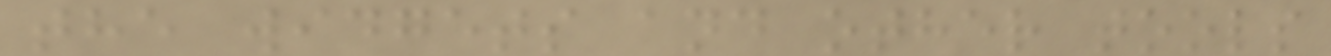the widgets and other tools
